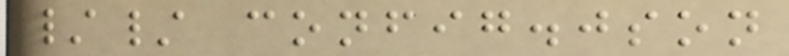// config.json
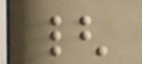{
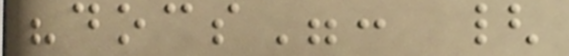"docs": {
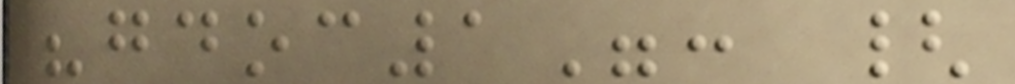"gdoc1": {
